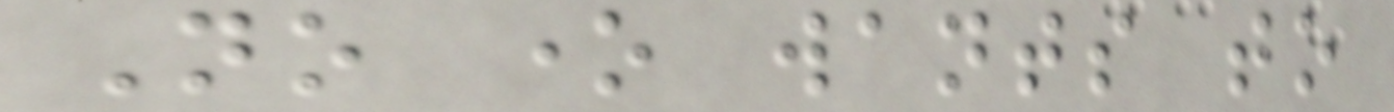No one wants to
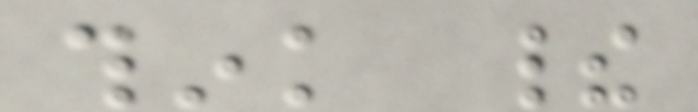think their
